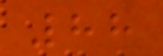88
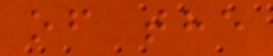of the
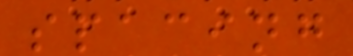spacing
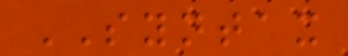SYNTAX
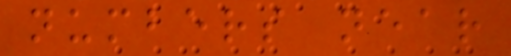numbers near
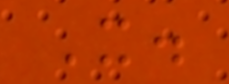X.
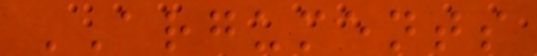ARGUMENTS
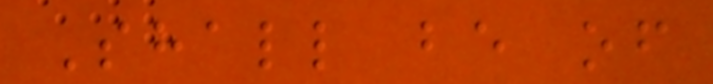Shall be of
